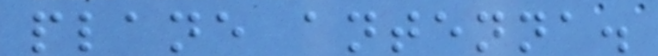plane antenna.
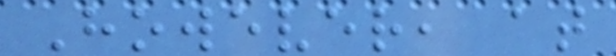However, at
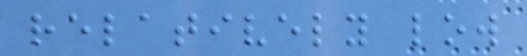relatively low
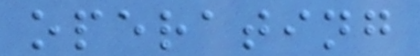operating
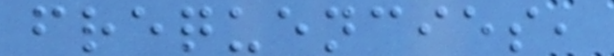frequencies,
